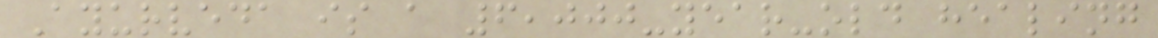Ayurveda is a 6,000-year-old healing
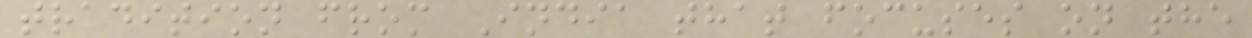tradition from India that focuses on the
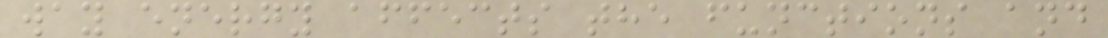way energy affects the functions and
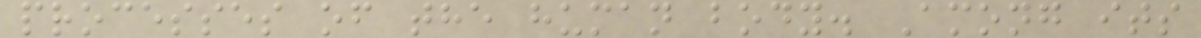processes of the human body. Among its
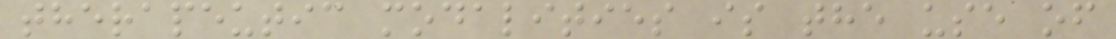therapeutic modalities is the use of
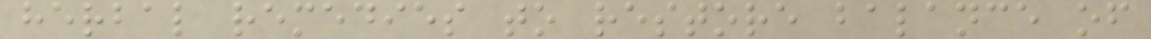herbal remedies to restore balance of
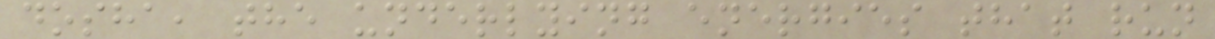dosha, the underlying energies that run
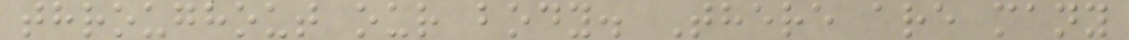throughout our body. There are many
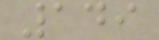149
